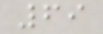69
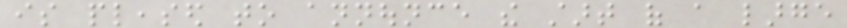is pleased to announce the start of a large
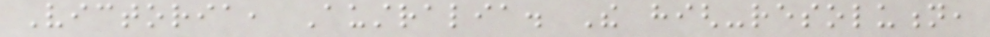Victoria, Australia. The high-resolution,
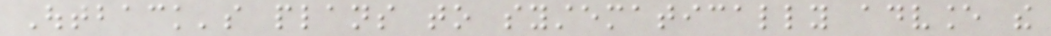Outback's plans to systematically advance the
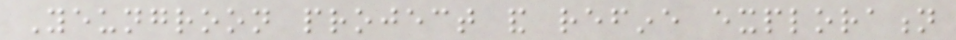Yeungroon project and refine exploration
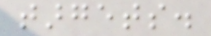targets.
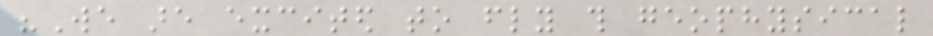"We are excited to fly this geophysical
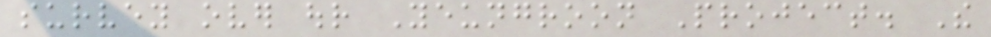survey over our Yeungroon Project. The
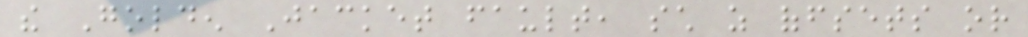the Golden Jacket fault, such as offsets or
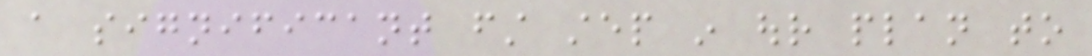a significant first step in our plan to
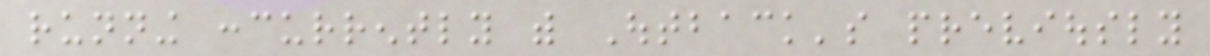running concurrently with Outback's previously
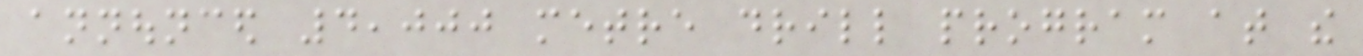announced 4,000 metre drill program at the
